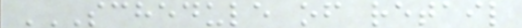SCHEDULE OF RETAIL
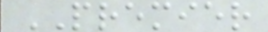PREMIER
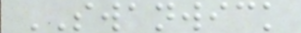SWANWICK
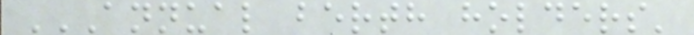ANNUAL BERTH HOLDERS'
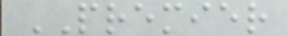PREMIER
